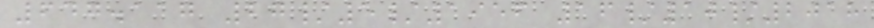647.117 27/5/1956 16/10/2018
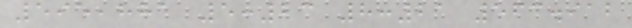595,881 5:23 8:21 563.912
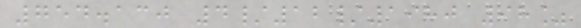754.130 4/12/1980 98%
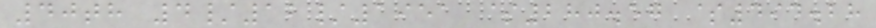40th 4/12/1951 $280.57 $494.28
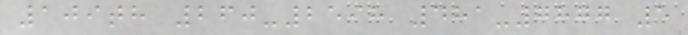109th 260-2598 481-7877 5
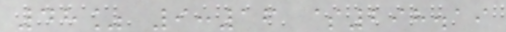48% 9:16 $298.19
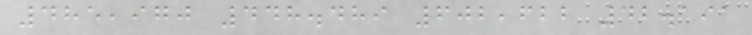485,970 448.489 602,622 42.191
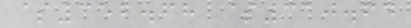$352.68 $310.64
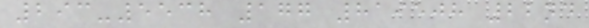293-5538 177 819508 22nd
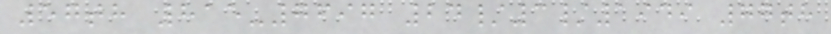57th 815-7697 24/3/1949 77th
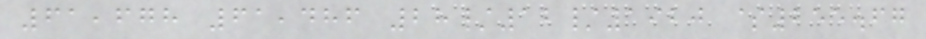61,678 61,486 28/12/1920 $255.67
